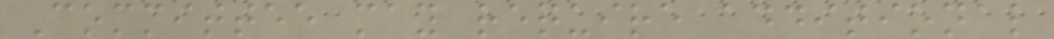Committee may require additional
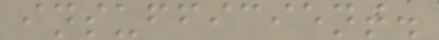insufficient.
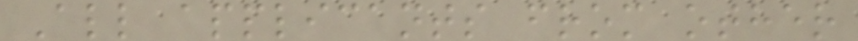All applicants from other
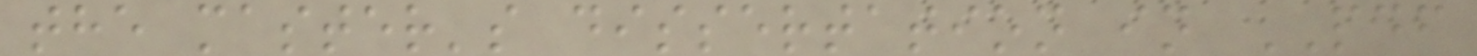the master's dissertation in PDF
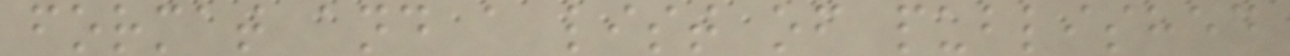format and a list of published
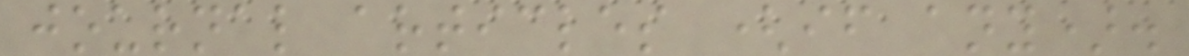journal articles (if any).
